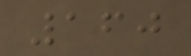160
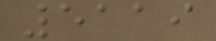5119
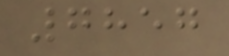7857
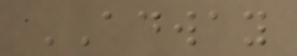ADWAY
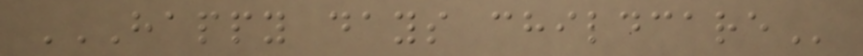HAPPY DAYS CHILDCARE
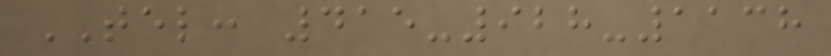TEL: 415-928-1138
